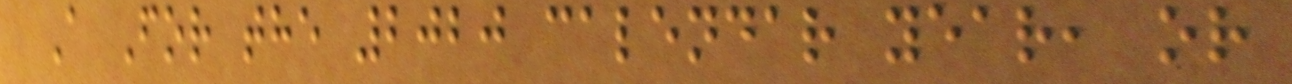A For the 2020 calendar year, or
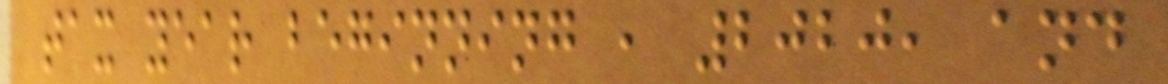tax year beginning , 2020, and
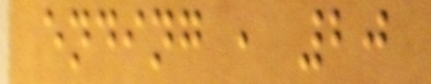ending , 20
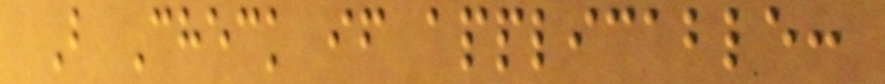B Check if applicable:
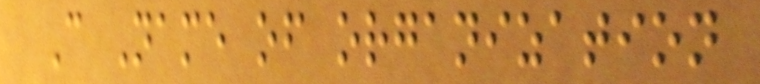C Name of organization
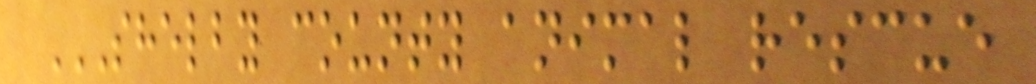SHELBY COUNTY ANIMAL RESCUE
